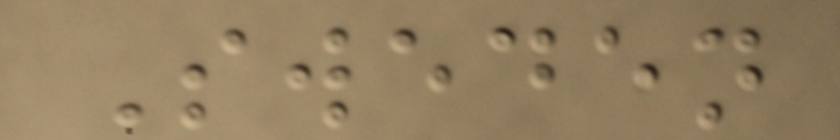Sweden
